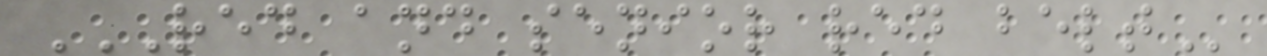RED AND SENIOR RED BELT
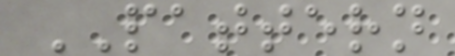PATTERN
